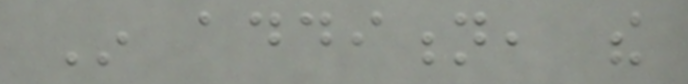In addition, the
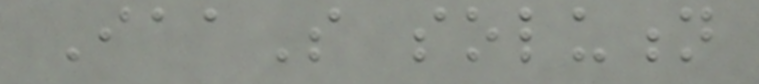IaaS solution
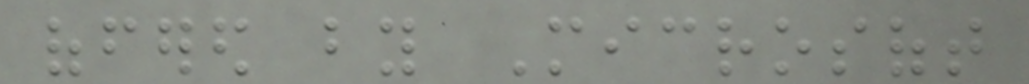offered by Microsoft
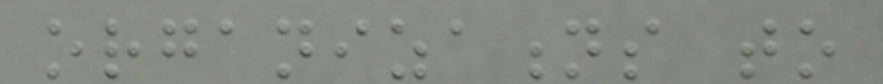organizations to
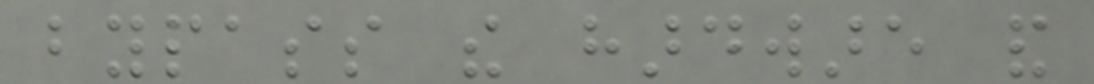bypass the hardware and
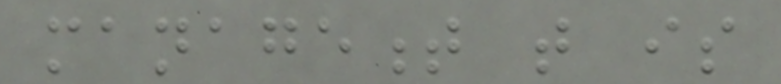management that is
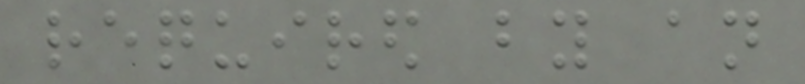required by an
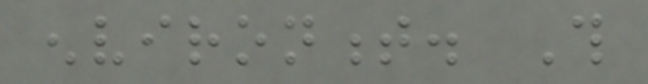environment. This
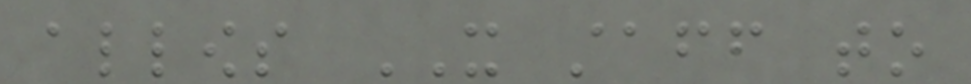allows IT staff to
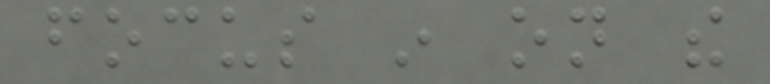focus in on the
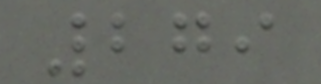279
